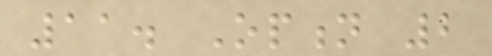11. Option 2
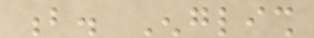b. English
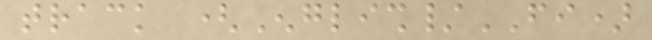track (English/FI)
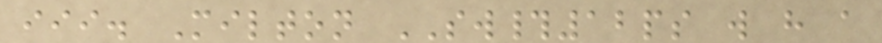iii. Milton SW#12ps will have a
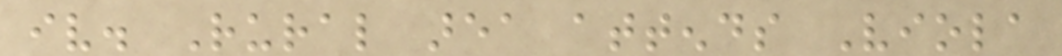iv. Rural area attends Viola
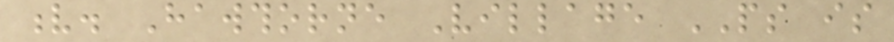v. Hawthorne Village PS is
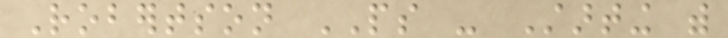Robertson PS - Starting with
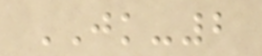JK-2
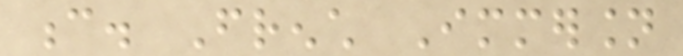c. French Immersion
